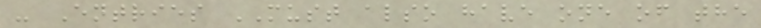- Entries MUST also have one of the
